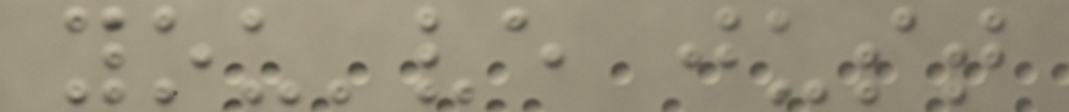you've just
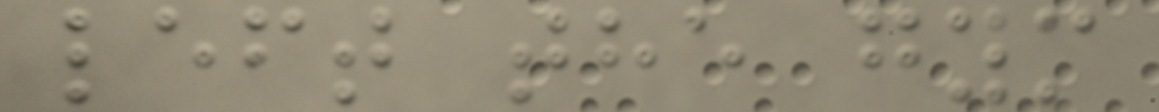left the gym
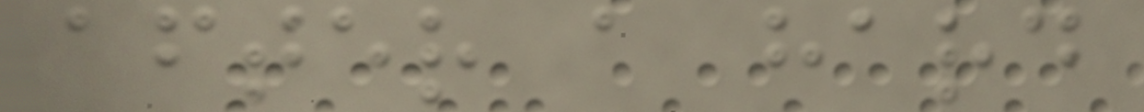after a hard
